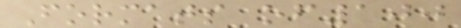Formats of100
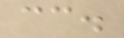cc.
